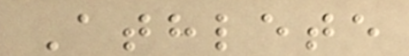Athlete
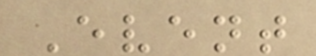Event
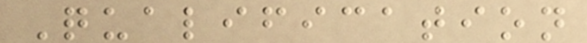Qualification
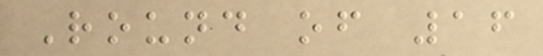Round of 16
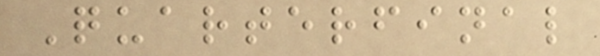Quarterfinal
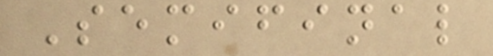Semifinal
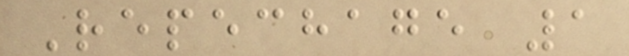Repechage 1
